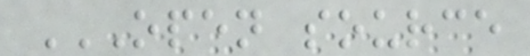OPEN SOURCE
